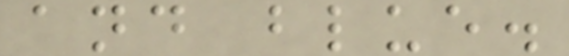and blue.
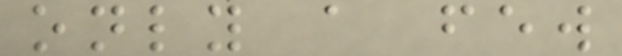only a few
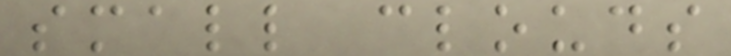small clouds
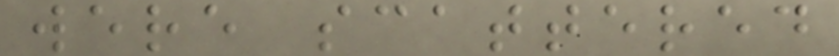were scattered
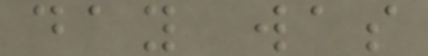day was
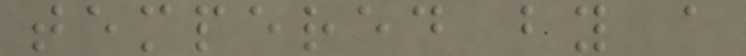tempered by a
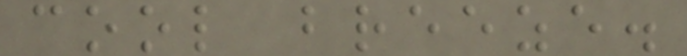cool breeze.
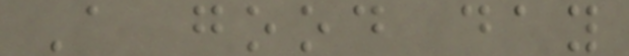A good day
